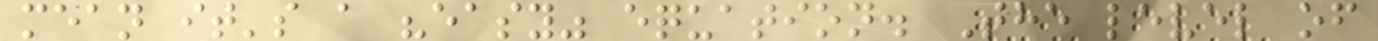mean it's a "easy" equation. The level of
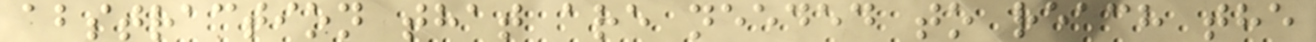abstraction that are needed to reach the
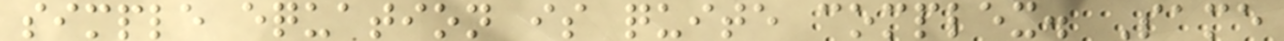simple equation is quite complex. Same
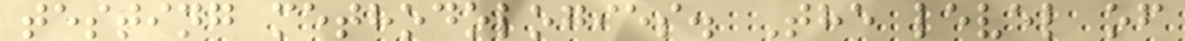testing methodologies. The level of
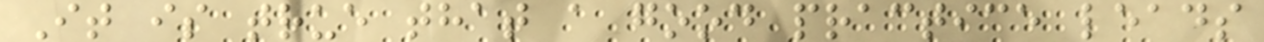It is true that a good practice leads
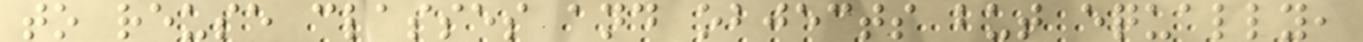to reuse classes and objects but equally,
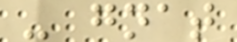- gnat
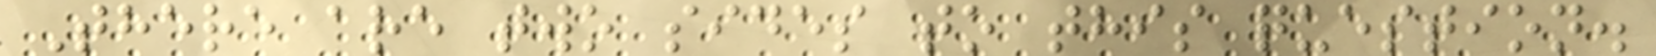There are two sides to this question.
